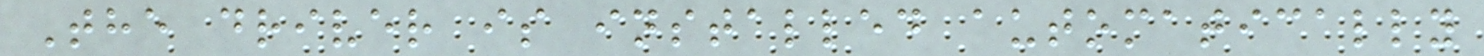The driver is installed automatically
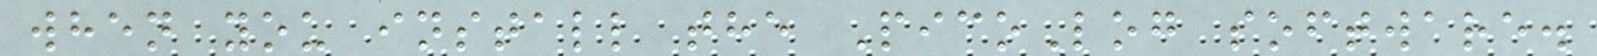when you install the PicoLog software.
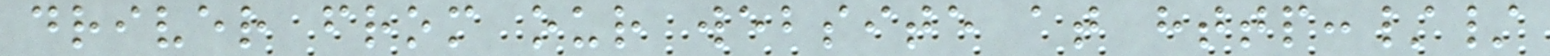driver from our website at http://
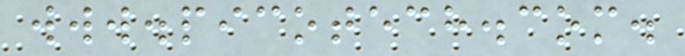www.picotech.com.
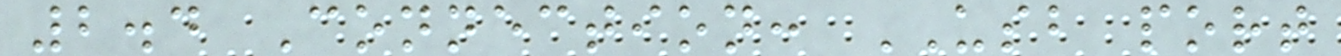2.4 Connection: USB port
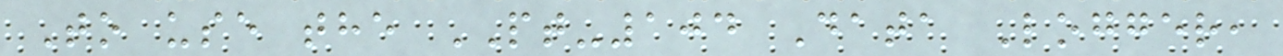To use the PT-104 Data Logger,
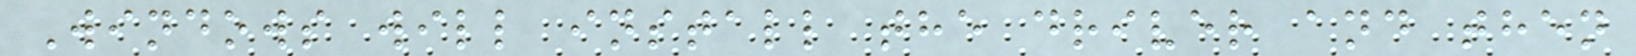Windows will install the driver and then
